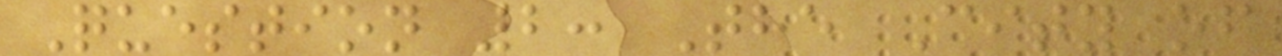Question 2: The City of
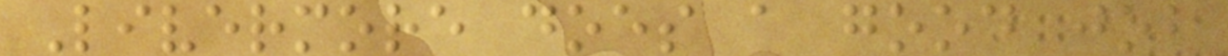Livermore does a good job
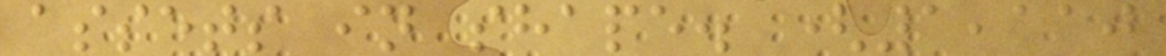assets in shape. (1,110
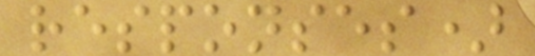responses)
